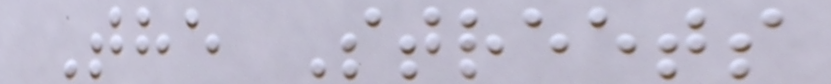The Streets
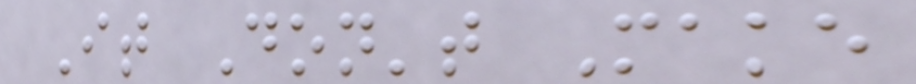It Don't Make
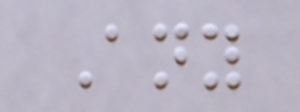Any
